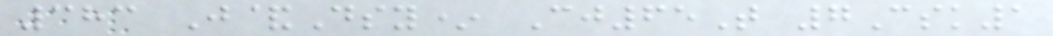383 J&Dsy* Cj65T 7Csk1
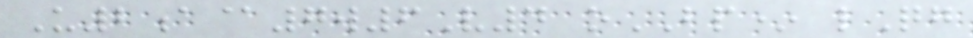U2a@7w6V4 oBP* lQg
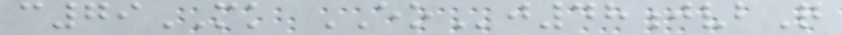c79MK EOj48jvbQ
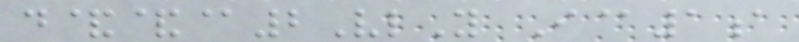d&&@2VlY I@1a
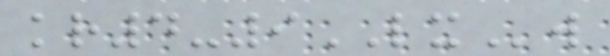kr4-9LXw
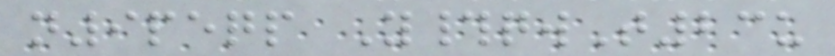n9peqp Y#qwT23u
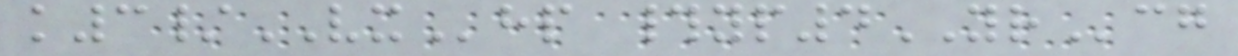k3/VXhp #yp4YRcg
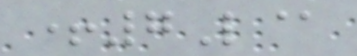+7L@
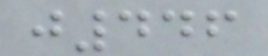j446
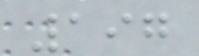197
